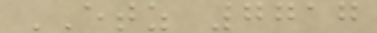ETZ 7717
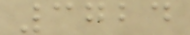3724
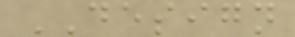DESIGN
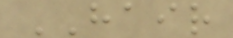HAIR
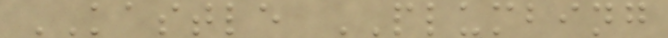KASTLE PLUMBING
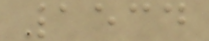1534
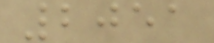2051
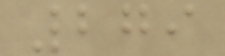279
